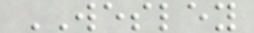WESLEY
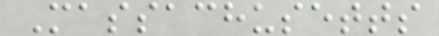Massachusetts
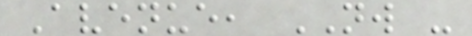Avenue, NW -
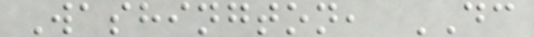Washington, DC
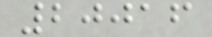20016
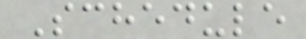Schedule
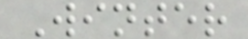Winter
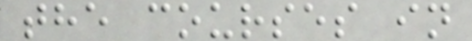the courses in
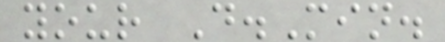your D.Min.
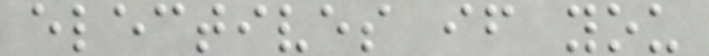electives if you
